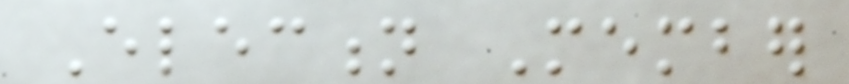Election Member
